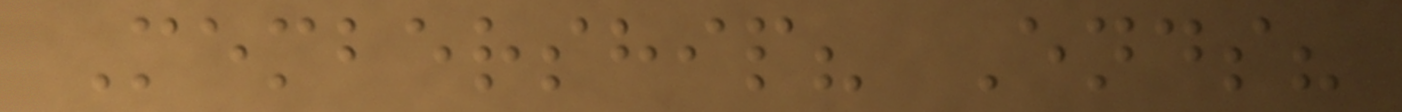Membership? Ends?
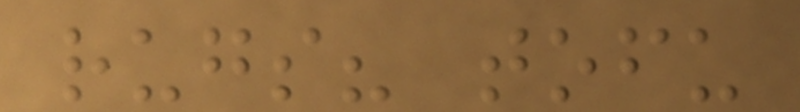rugs? tofu
